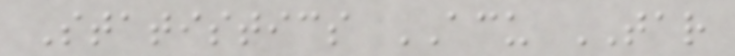Statistics ACU TAR
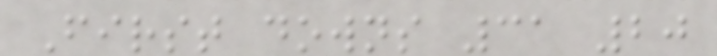First downs 31 20
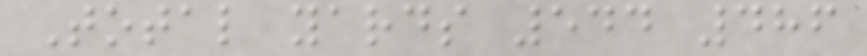Total yards 544 486
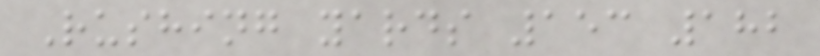Rushing yards 153 182
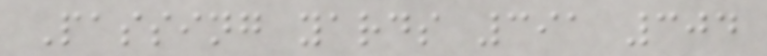Passing yards 391 304
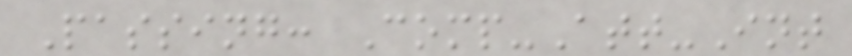Passing: Comp-Att-Int
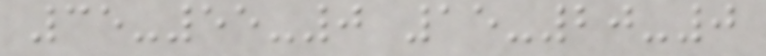35-55-0 15-20-0
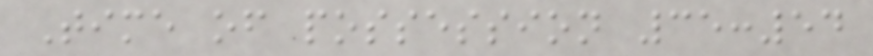Time of possession 35:54
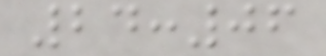24:06
